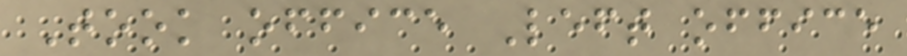Took office Left office
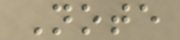Note
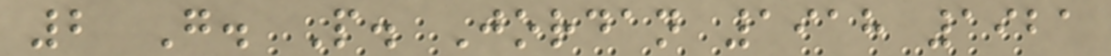2 G. P. Jordan 1918 1921
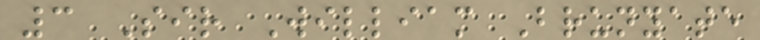3 Sir William Brunyate
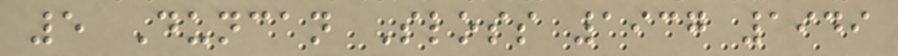5 Duncan Sloss 1937 1949
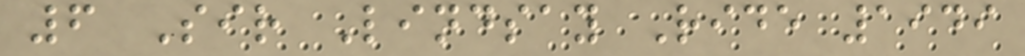6 Sir Lindsay Ride 1949
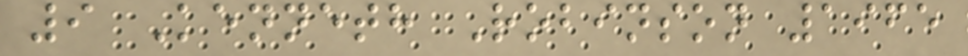9 Kenneth Robinson 1965
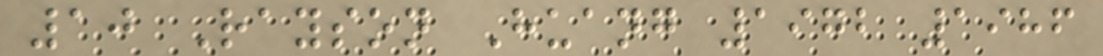10 Rayson Huang 1972 1986
